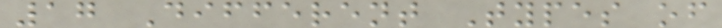17 Different Types of
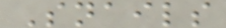Snails
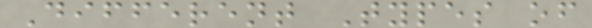Different Types of
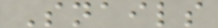Snails
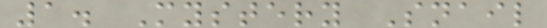1. Mystery Snail
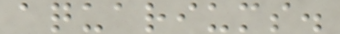aquariums.
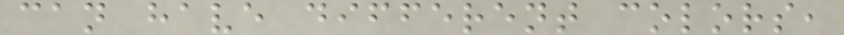can have different colors,
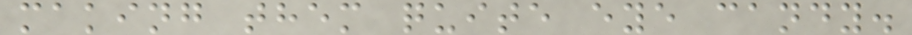making them quite eye candy.
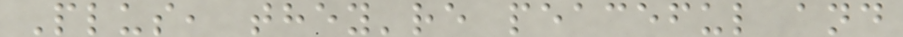Plus, they're peaceful and
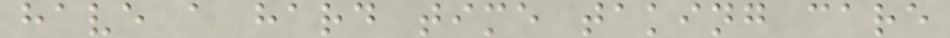have a hard time taking care
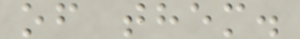of them.
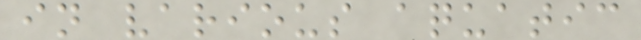in various aquatic
